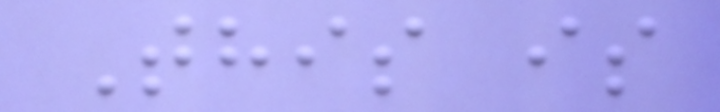This is
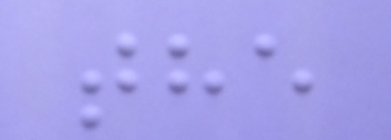the
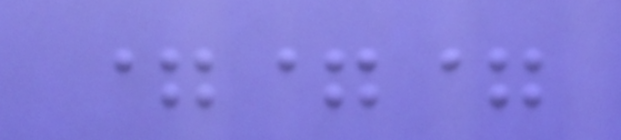===
